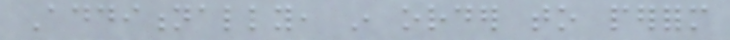Additionally, in order to perform
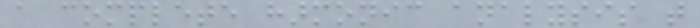a complete harmonic analysis that
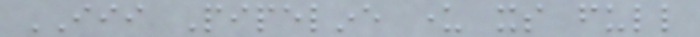III Pipeline under its full
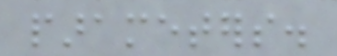parameters.
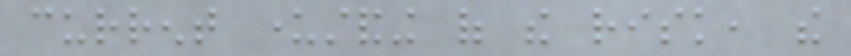current understanding of the risk, the
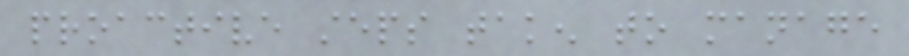proactive steps taken to manage
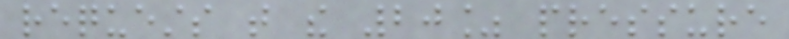requests that the 20% pressure
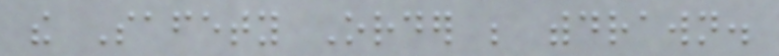the Safety Order be withdrawn.
